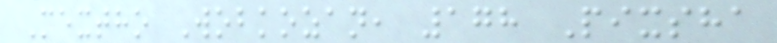Mextho Wobkozan, 178 Pixsha
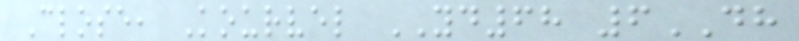Close, Kourvel YD68 6DH
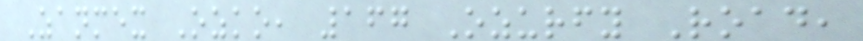Zanmex Ozko, 167 Ozurfy Road,
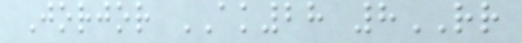Jorjor AK28 8RR
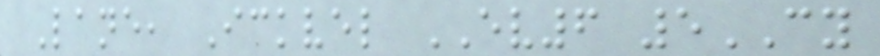Lane, Ickvel EV6 5CY
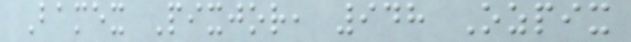Bamex Pixjor, 948 Ozpix
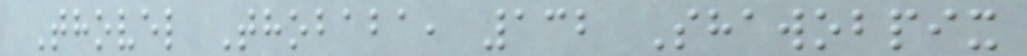Thovel Thobaba, 132 Shawobpix
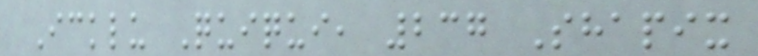Icklu Quiqui, 237 Shapix
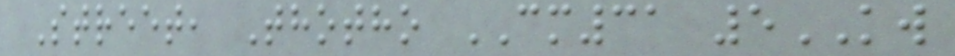Street, Thotho CM31 5KW
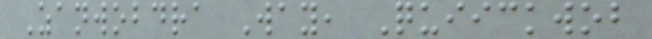Zanwobdra Way, Quiickwob
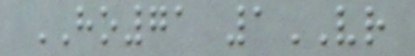HO71 1VR
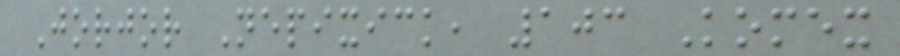Jorjor Nepixick, 103 Komex
